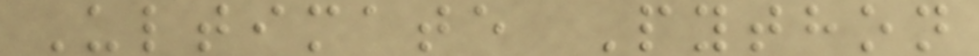Ultimate Python
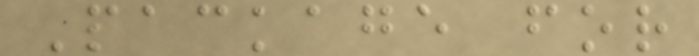Package for
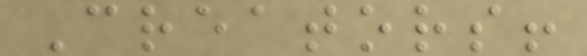Creators!
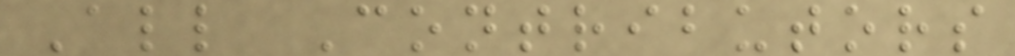All Contributors
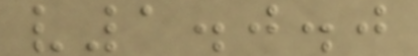v1.0.0
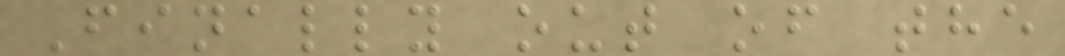Finally out of the
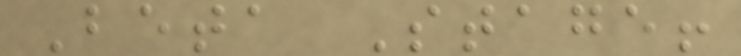Beta Stage!
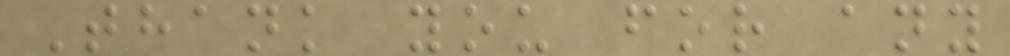Thank you for any
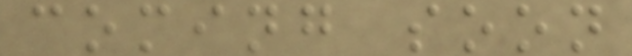coming soon
